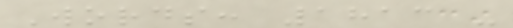Words: 1813 -
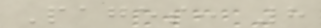Pages: 8
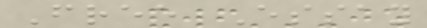Free Essay
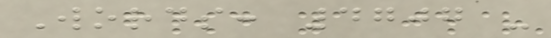Words: 4707 -
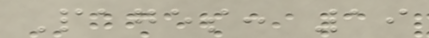Pages: 19
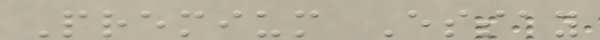Premium Essay
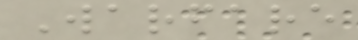Warfare
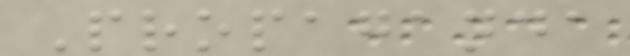Propaganda
